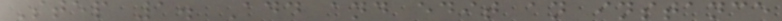Step 1. Add and edit an instance
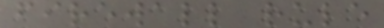firewall rule
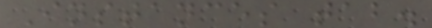Instances tab.
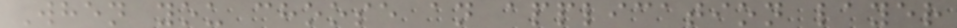When you choose an application layer
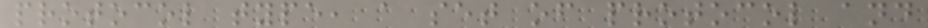protocol type, a set of protocol and
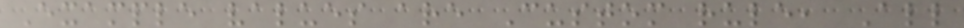Example values are Custom rule, All
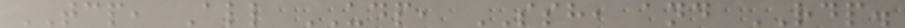TCP, All UDP, SSH, and RDP.
